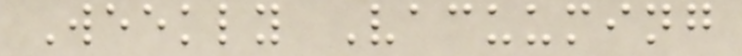Weekly Vacuuming
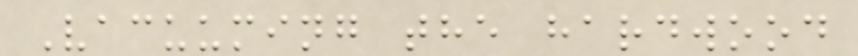Vacuuming the hardwood
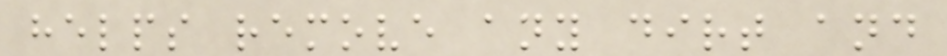helps remove any dirt and
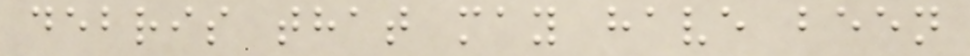debris that may have been
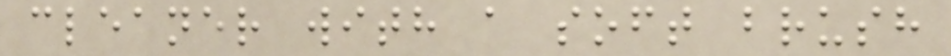cleaner with a soft brush
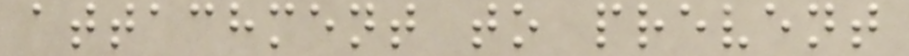attachment to prevent
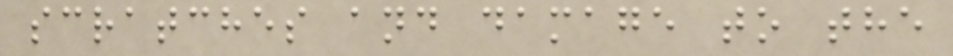scratches and damage to the
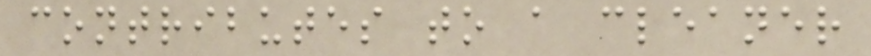contributes to a cleaner
